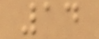14
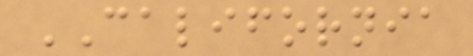CALIFORNIA
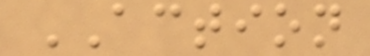ACTION
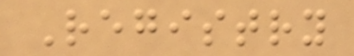Registry
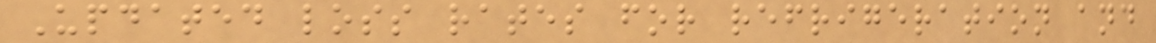Updated loss rates for refrigeration and
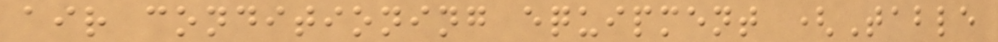air conditioning equipment (Table
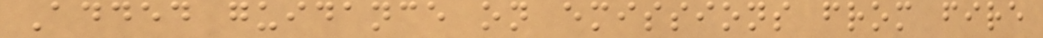Added guidance on emissions from fire
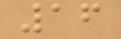16
